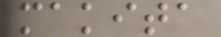makita
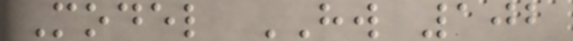Model HW 102
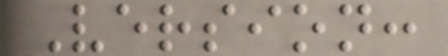Version:
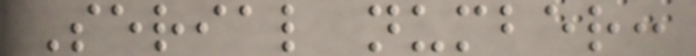Serial number:
